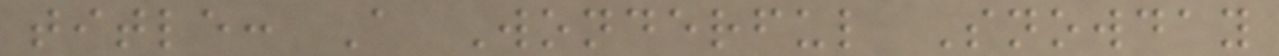title: A Wonderful Snowday
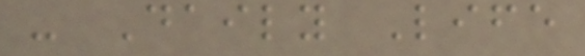- Daily Life
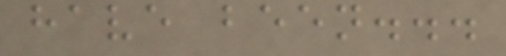have been...
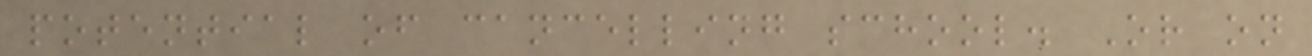potential of cancelling school. Or on
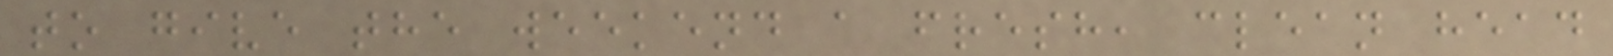to give the weekend a fresh, clean head
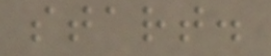start.
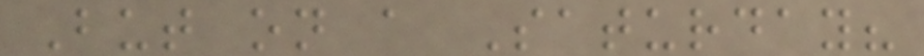But on a Saturday?
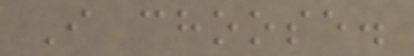I choose.
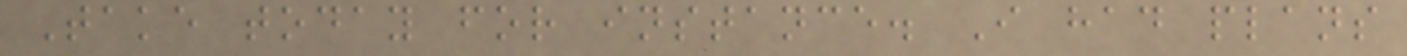Take today for instance. I had plans
